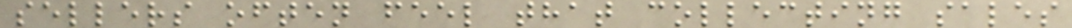sellers often feel that collecting sales
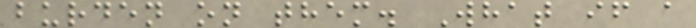burden on them. What if a
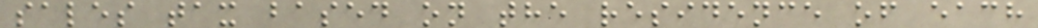sales tax based on the residence of each
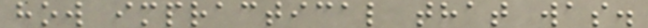how impractical that was.
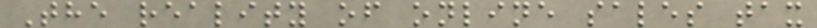The reality of online sales tax
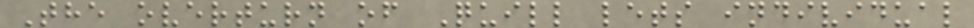The overturn of Quill lets individual
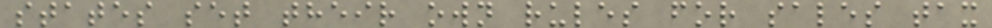states set their own rules for sales tax
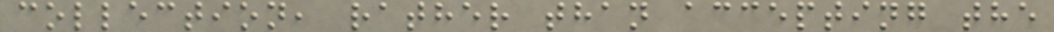collection, rather than accepting the
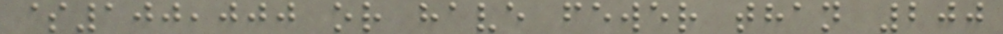$100,000 or have fewer than 200
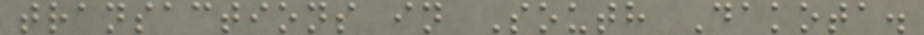transactions in South Dakota.
